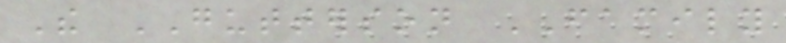The GUTTERSON FAMILY
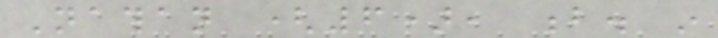Nathan (6), b. in
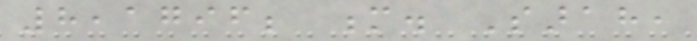8,1796; m. Sarah,
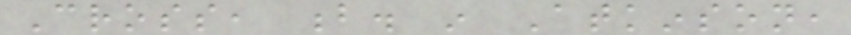Cross, b. in Atkinson,
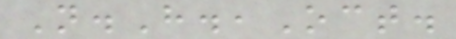N.H.,Oct.
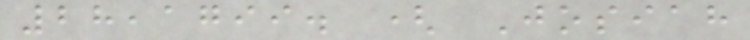28,1799. ( Josiah
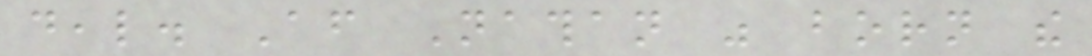deal. After Nathan was born the
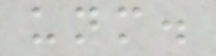unm.
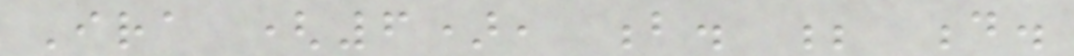Ira (6), b. ; d.
